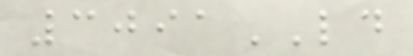3091LD
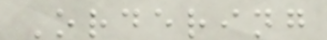Ordering
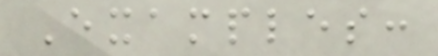Examples:
